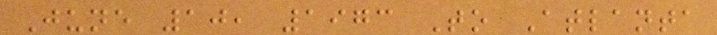June 10, 1973 To Atlanta
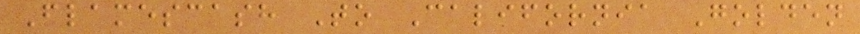Flamescash To California Golden
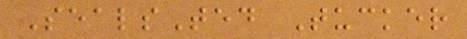SealsTed Tucker
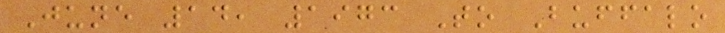June 14, 1973 To Buffalo
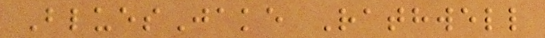BluesJake Rathwell
